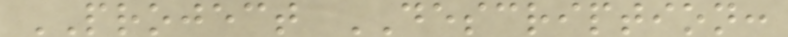PROJECT DESCRIPTION:
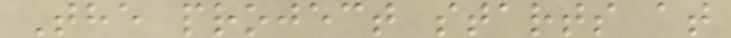The project starts at
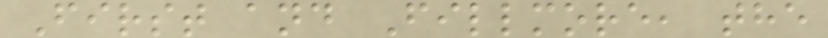First and Fillmore, the
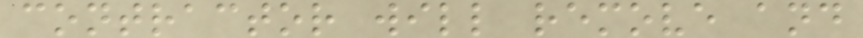contractor will remove and
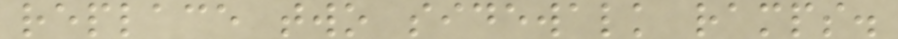replace two sidewalk ramps.
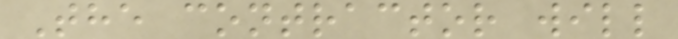The contractor will
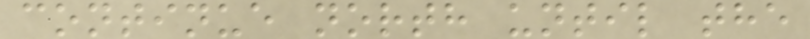continue north until the
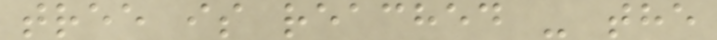tree is reached - the
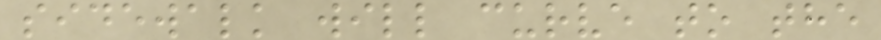sidewalk will curve to the
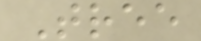Tree
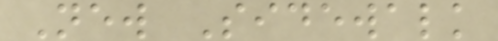New Sidewalk
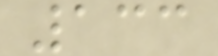133
